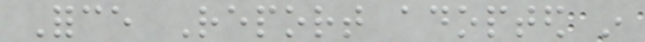Force Report adopted in
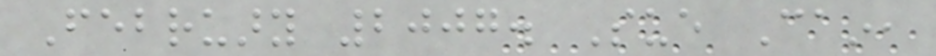February 2007. Sue Cain,
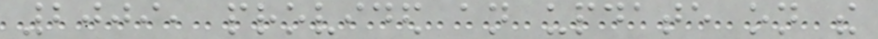2009, provided an update on the
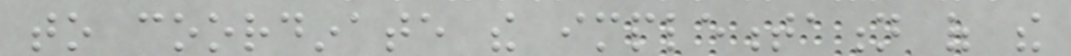to coordinate the implementation of the
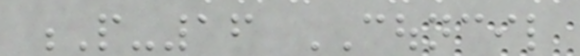P-16 COUNCIL
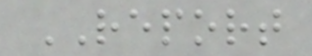REPORT
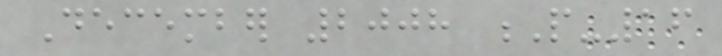December 2008 P-16
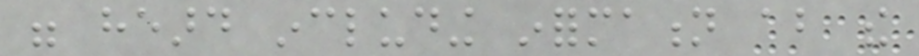were heard including information about the
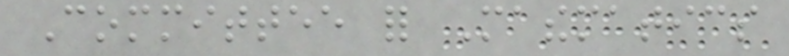Committee for Mathematics
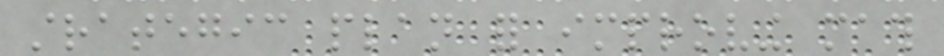strategic plan for improving math
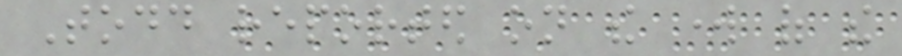Todd reported on the work of the
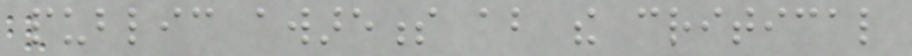public awareness about the critical
